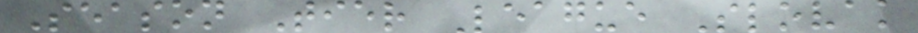Season Tier League Slovak
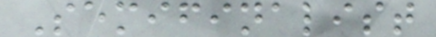Semifinalist
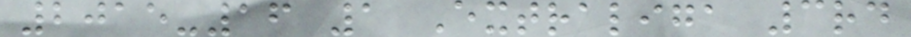2015-16 1 Extraliga 3rd
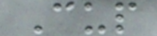Cup
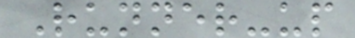Runner-up
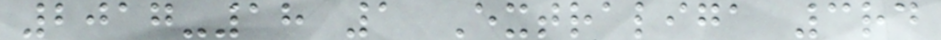2017-18 1 Extraliga 3rd
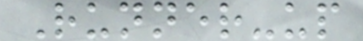Runner-up
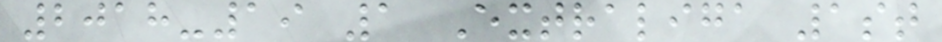2018-19 1 Extraliga 1st
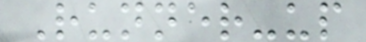Runner-up
